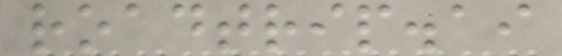roadtrip.ai
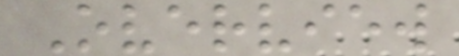Overview
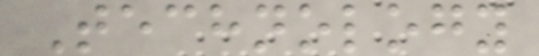Technology
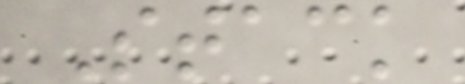Stack
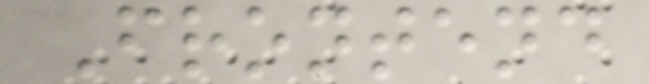Frontend
